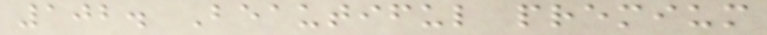102. Beautiful premium
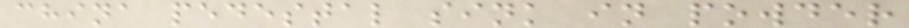china pedestal sink in powder
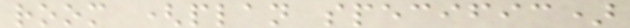room (plan specific)
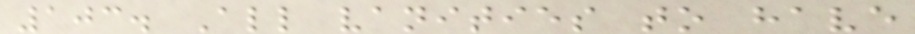103. All vanities to have
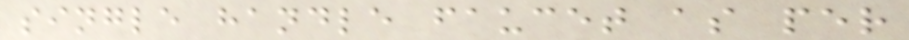single handle faucet as per
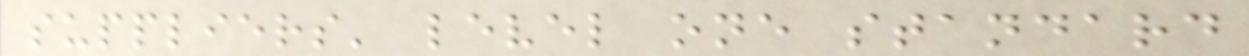suppliers' level one standard
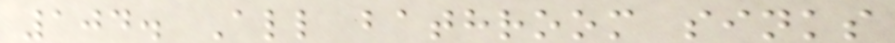104. All bathroom sinks
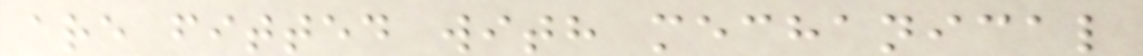are fitted with mechanical
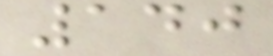140
